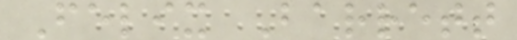Felix Barrett
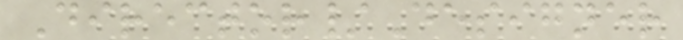Director/Designer
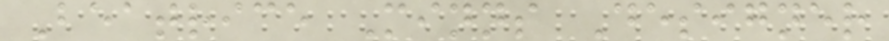Beatrice Minns Designer
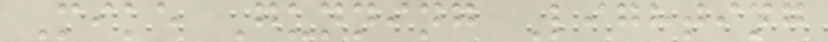Mike Gunning Lighting
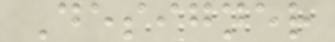Designer
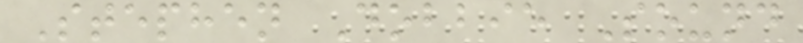Stephen Dobbie Sound
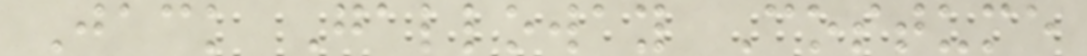Jack Galloway Costume
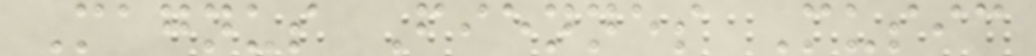Magnus Fiennes Music
